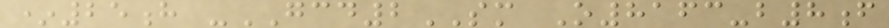*25h -GCD2SM O8163-b8f
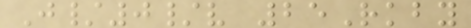J/0/v 25Rkby
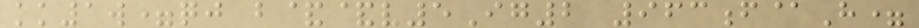kk1w=qj b&&v5Ig2 963f@H=
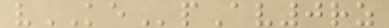vKEpAv0rz
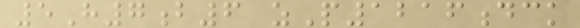5H7b6 zP1216dck
